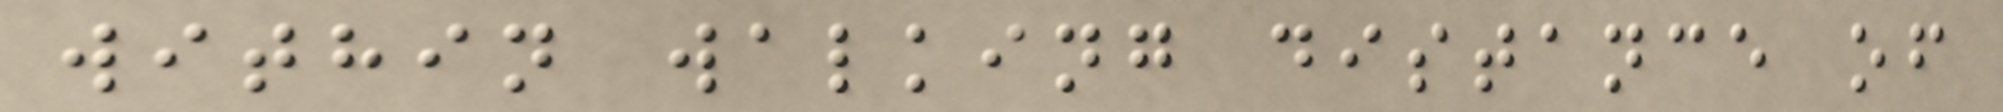within walking distance of
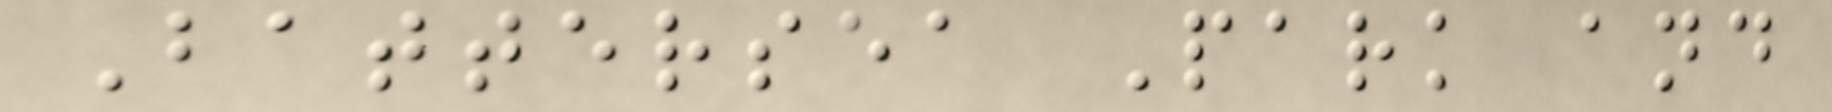Battersea Park and
